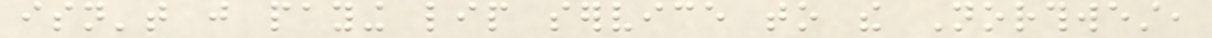isn't just paying lip service to the Northwest,
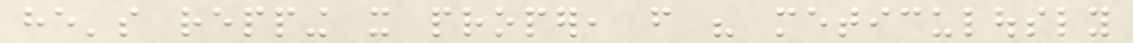he's repping it proper, from his meticulously
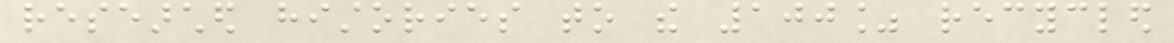researched histories to the 100% recycled
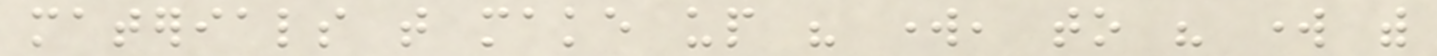materials that make up his work, to his work with
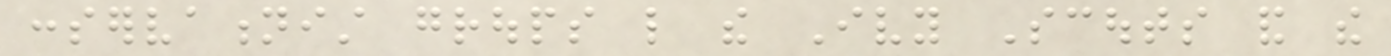conservationist groups like the Ivy Scouts and the
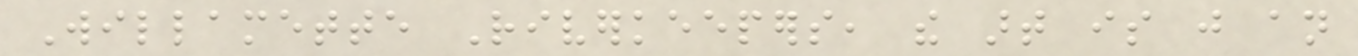Willamette Riverkeepers, the art is just an
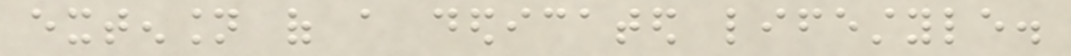extension of a dedicated lifestyle.
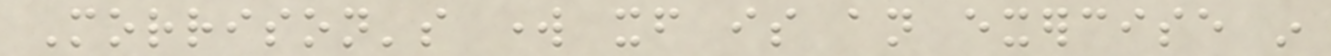Morrison's work itself is an exercise in
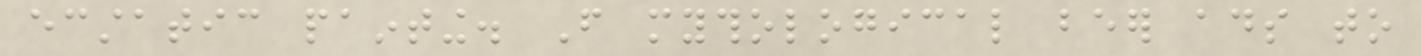ecstatic painting. From mythological beer ads to
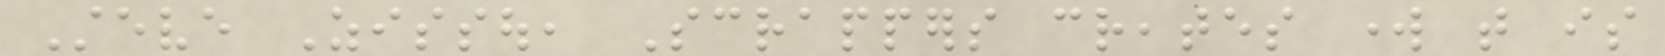Steve Zissou, Scrappers creates work that is
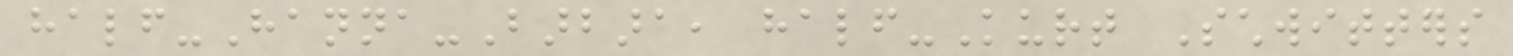half-Hanna-Barbara, half-Kurt Schwitters
